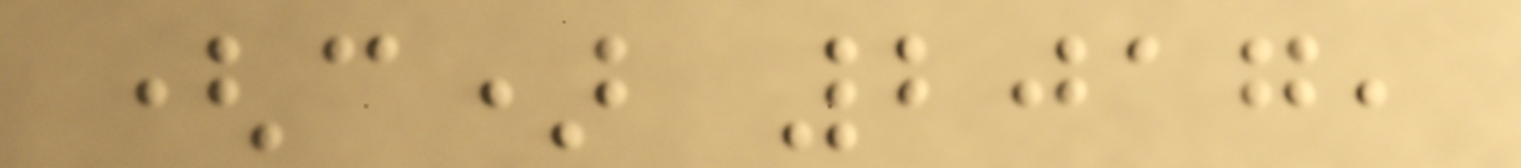(c) 2017,
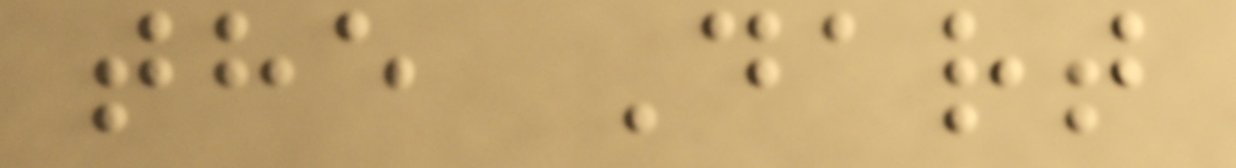the Dart
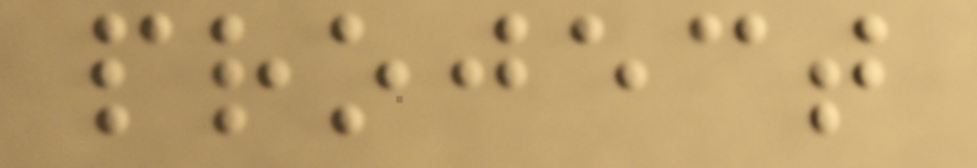project
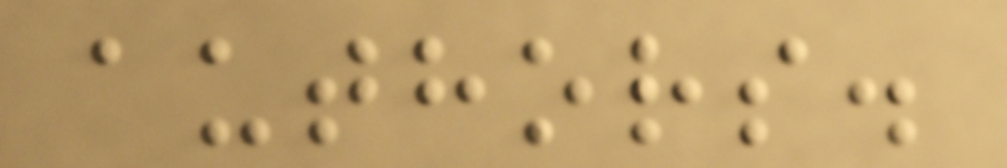authors.
